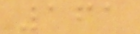161
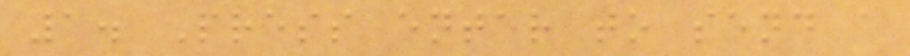1. Press enter to send a
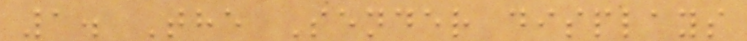1. The Sender displays
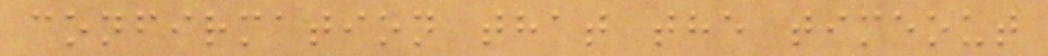confirmation that the timeout
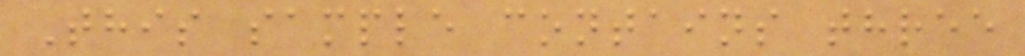This sample contains three
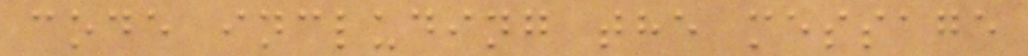code including the message
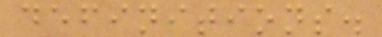definitions.
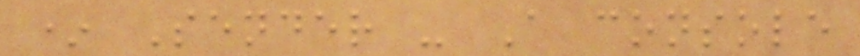* Sender - A console
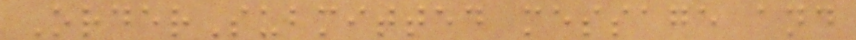OrderSubmitted message and
